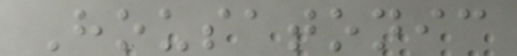Housatonic
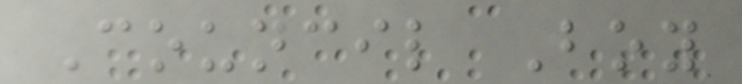Council Boy
